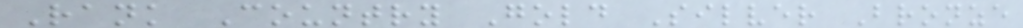Rank Country Gold Silver Bronze
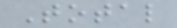Total
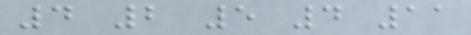4 2 5 4 11
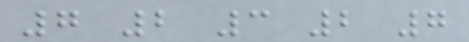7 2 3 2 7
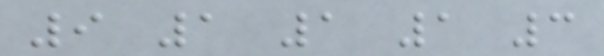9 1 1 1 3
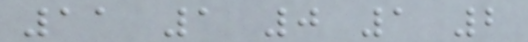11 1 0 1 2
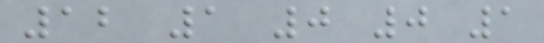12 1 0 0 1
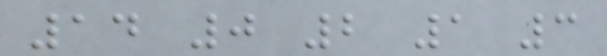14 0 2 1 3
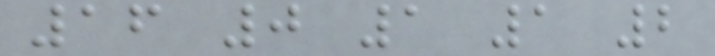16 0 1 1 2
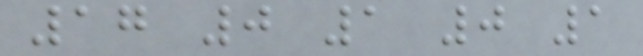17 0 1 0 1
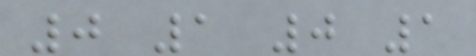0 1 0 1
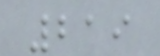219
